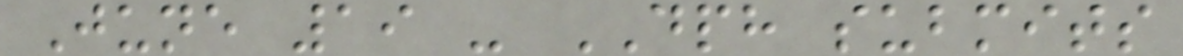June 19 - DPH submits
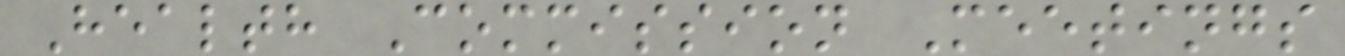Health Commission Meetings
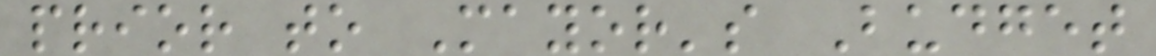prior to Mayor's Budget
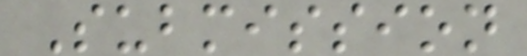Submission
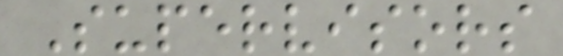Supervisors
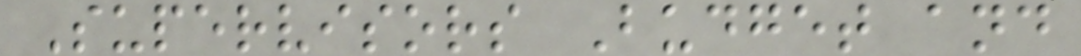Supervisors Budget and
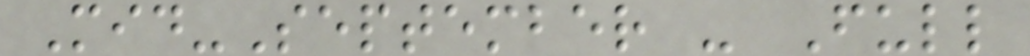Mid-September - Full
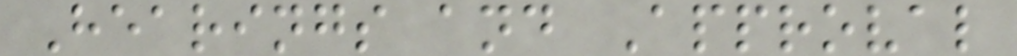Hearings and Approval
